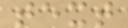text
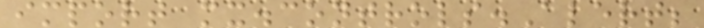import mx.controls.Alert;
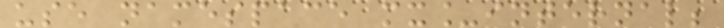use namespace mx_internal;
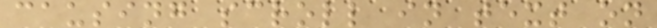causing scroll in text on
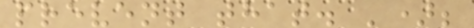prevent that. ');
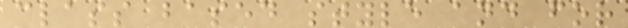class based style and for
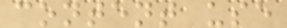content use
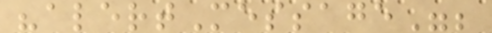"alertMessage";
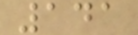141
